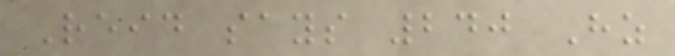Reid says 240 Hz
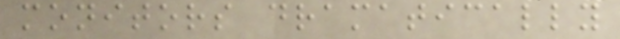monitors dramatically
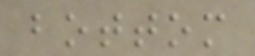bottom
